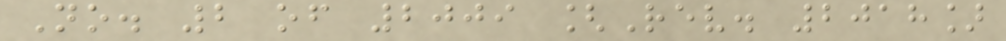No. 2 of 2009 [Rev. 2018]
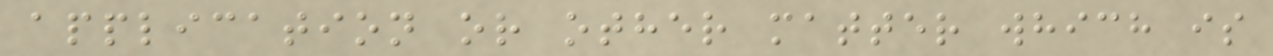application or other matter which is
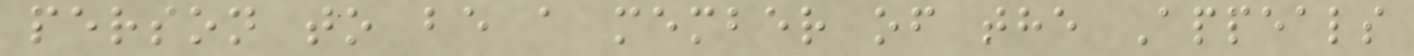person to be a member of the Appeals
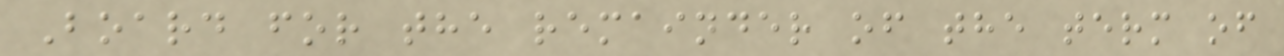Board for the remainder of the term of
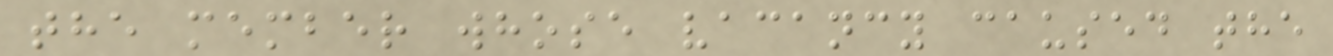the member whose vacancy caused the
